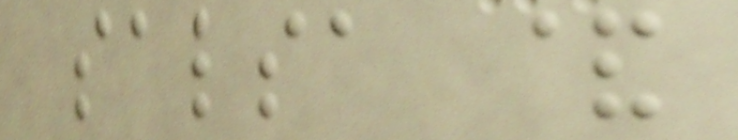salsa &
